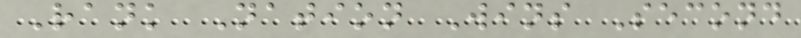Rank Nation Wins Second
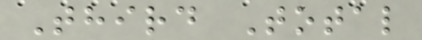Third Total
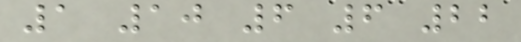1 10 6 6 22
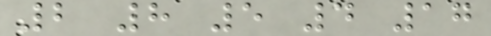2 8 5 4 17
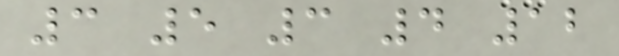3 5 3 4 12
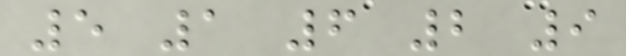5 1 6 2 9
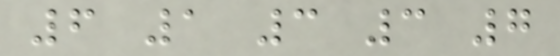6 1 3 3 7
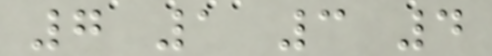7 1 3 4
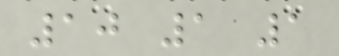10 1 1
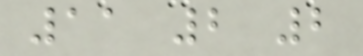11 2 2
